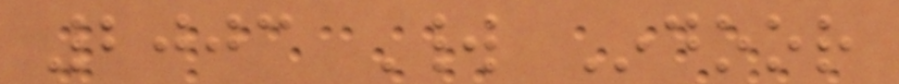2003 World Indoor
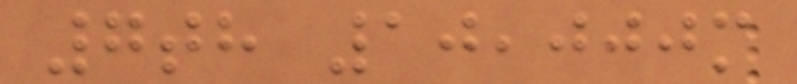7th 10,000m
